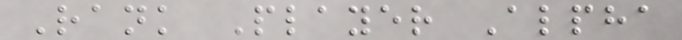Rank Player Alpha
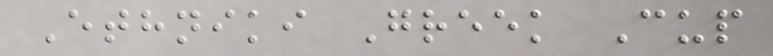Ethniki Greek Cup
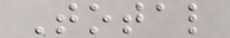Total
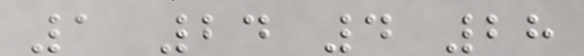1 24 4 28
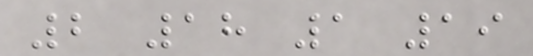2 18 1 19
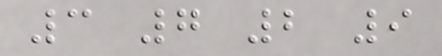3 7 2 9
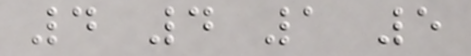4 4 1 5
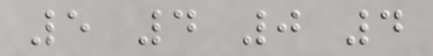5 4 0 4
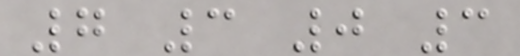7 3 0 3
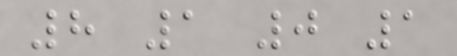8 1 0 1
